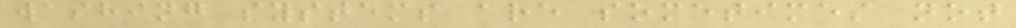washing systems are sometimes not
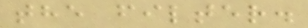the filter.
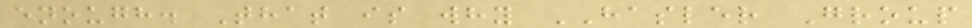enough. That is why HASLER Group
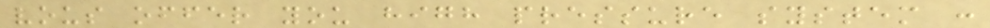vous offer you high pressure system :
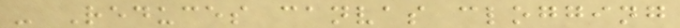- Reduces canvas clogging
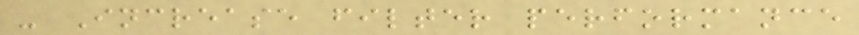- Increase filter performance
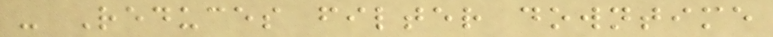- Reduces filter downtime
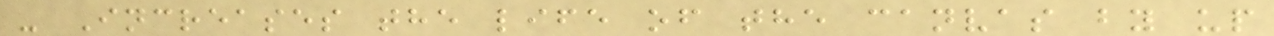- Increases the life of the canvas by up
